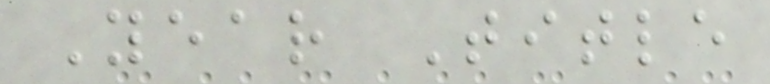Year Title
